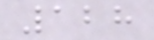128
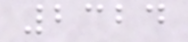2324
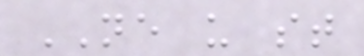NE u st
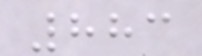883
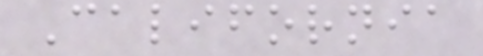California
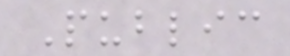Public
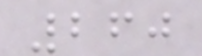260
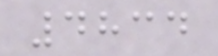4834
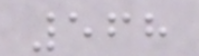568
